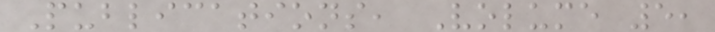Publications, Volume 5,
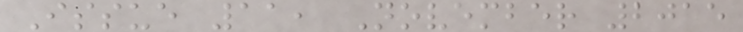Issue 11, November 2015
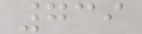739
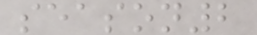season2
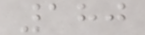180
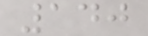140
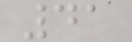41
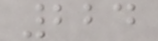224
